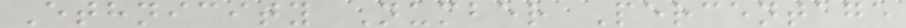Ethnicity Number Percentage
